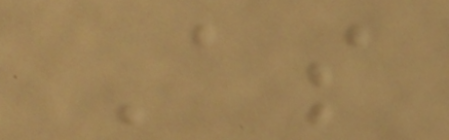As
